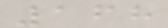168
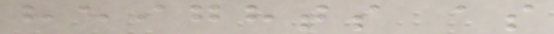heights as
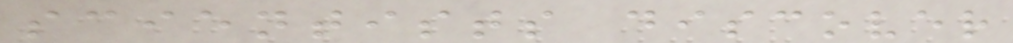scientists discover
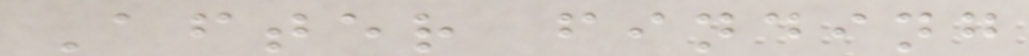After finding
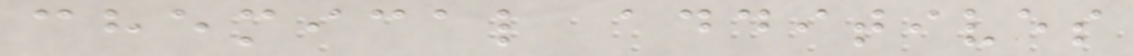chemical additives
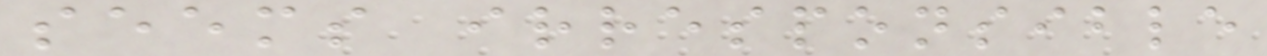seems irresponsible
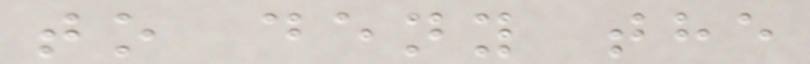to deny the
